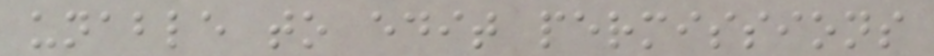unable to edit permissions
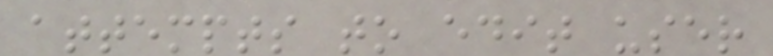attempts to edit user
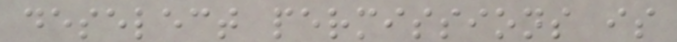deselect permissions is
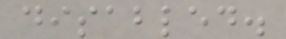disabled.
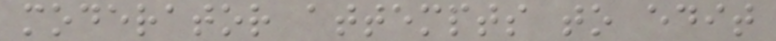moderator attempts to edit
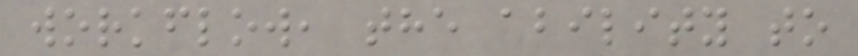workflow, the ability to
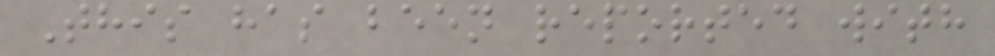This has been reported with
